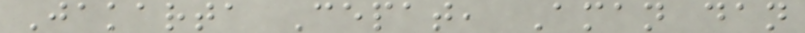Jakarta Cepat, Aman dan
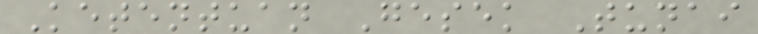Ketentuan Gesek Tunai
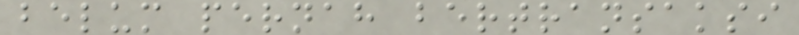belum pernah bertransaksi
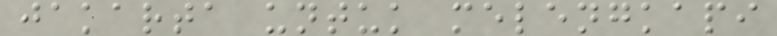jakarta untuk melengkapi
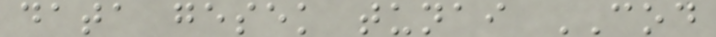data gesek tunai COD
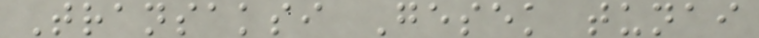Transaksi Gesek tunai
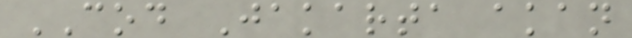COD Jakarta akan
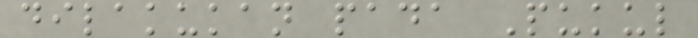dilakukan pada Pukul
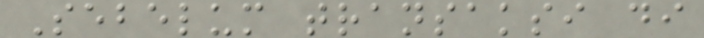Sebelum transaksi di
